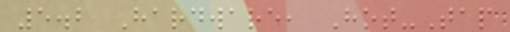5.2 Hardware, Hot-Tap
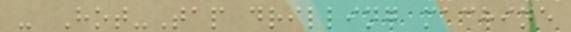- Hot-Tap drilling machine
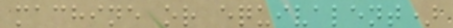machine or equivalent)
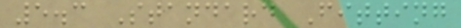5.3 Standard Fitting
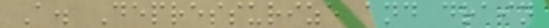A. Depressurize and drain
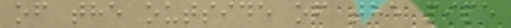of the outside of the pipe
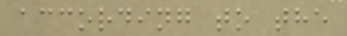according to the
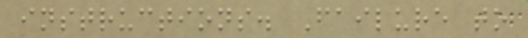instructions. Failure to
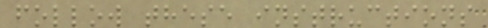follow these instructions
